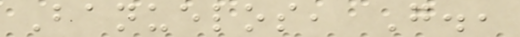Banuelos, G.,
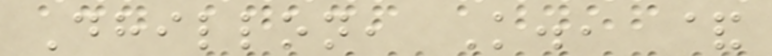Dhillon, K., &
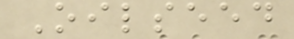Oilseed
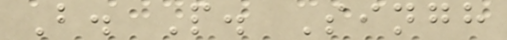B. P. Singh
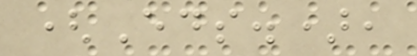(Eds.),
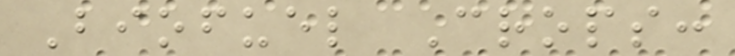Biofuel Crops:
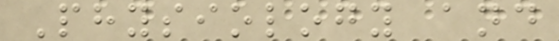Physiology and
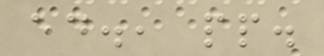ed., pp.
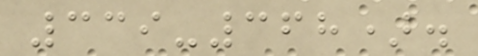339-368).
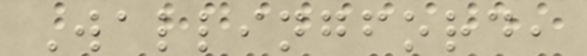Wallingford,
